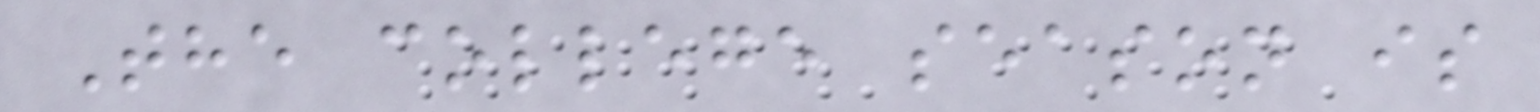The college season is
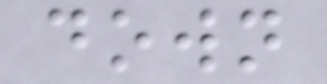down
